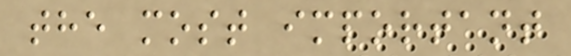the most important
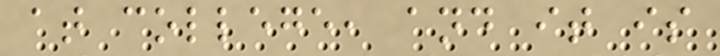at college, and it is
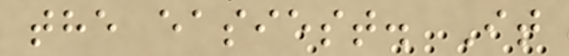the easiest. It
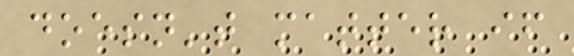doesn't matter if
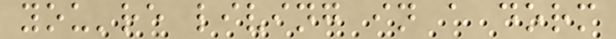you're living in a dorm
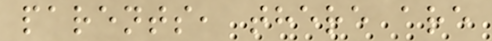parents, there are
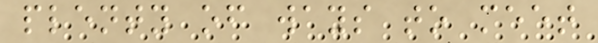plenty of ways to meet
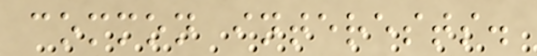common interests.
